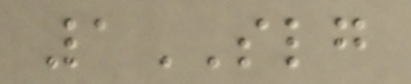1SLG
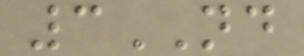3ND
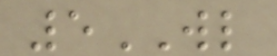5WL
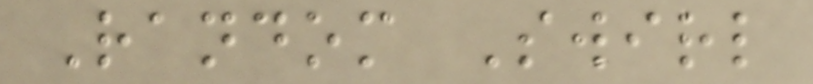Random Swirl
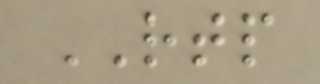RTP
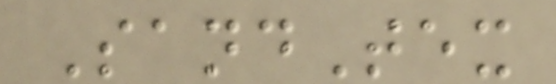SandTex
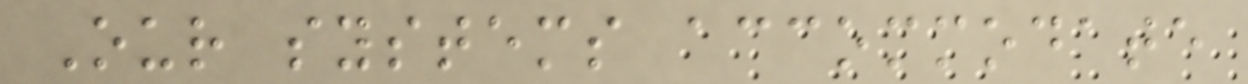Our systems accommodate
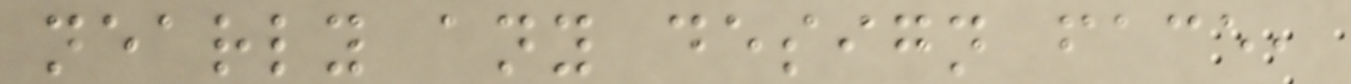nearly any design face,
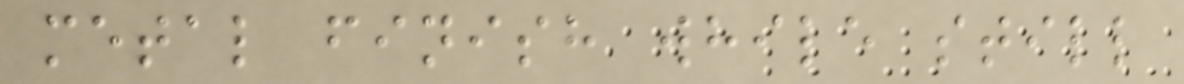metal finish while still
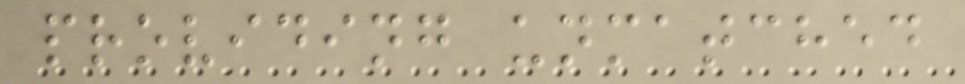providing unmatched
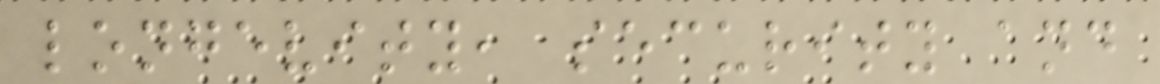longevity, security and
